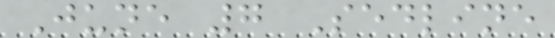June 7 Sedline
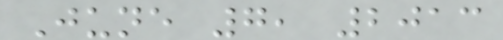June 7, 2013
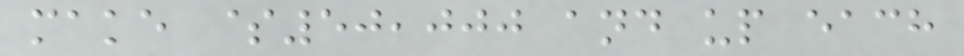make $50,000 and up each
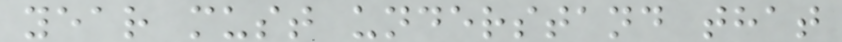year must understand that
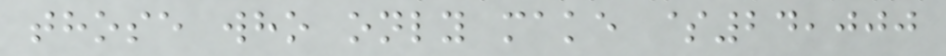those who only make $24,000
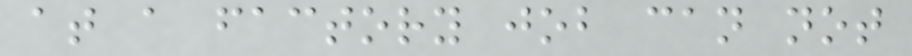at a factory job can not
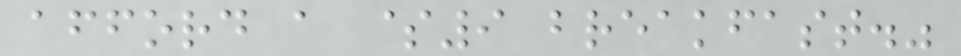afford a $9 breakfast."
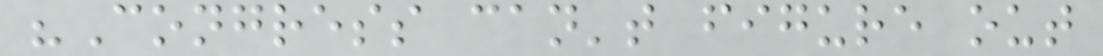"Congress can't figure out
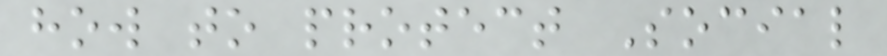how to protect Social
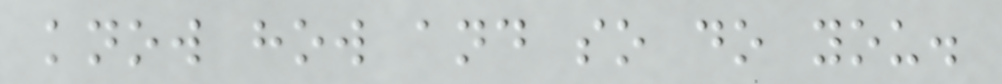know how and so do you.
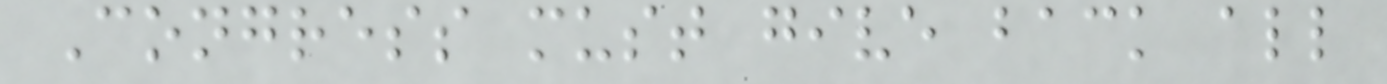Congress must give back all
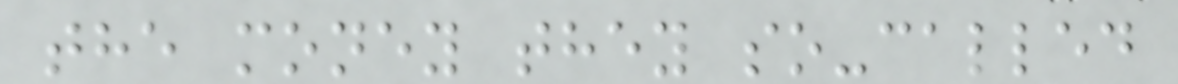the money they so-called
